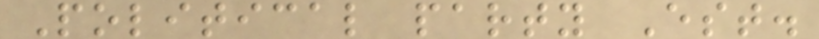Political party Est.
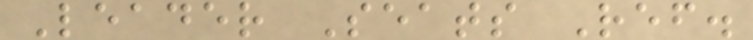Leader Seats Ref.
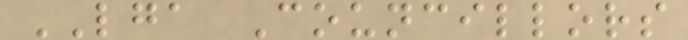LGA Councillors
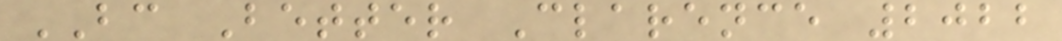BC Better Clarence 2022
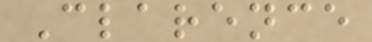Clarence
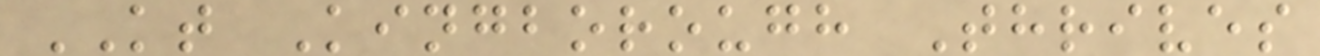KT Kingborough Thrives
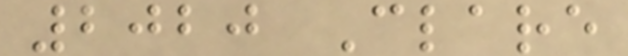2020 Clare
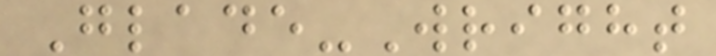Glade-Wright
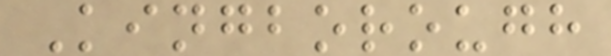Kingborough
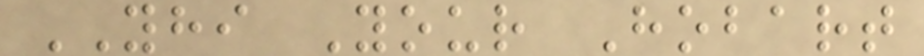YHI Your Hobart
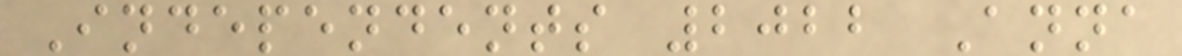Independents 2022 Anna
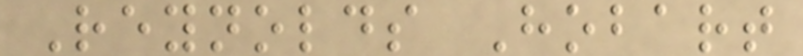Reynolds Hobart
